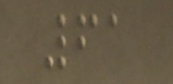61
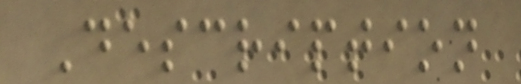Description
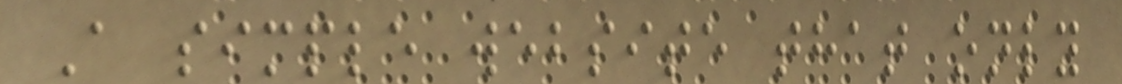A simple website that only
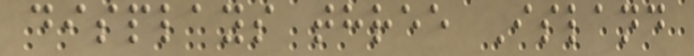displays three Island
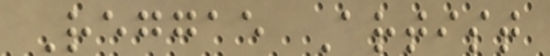Reggae Artist
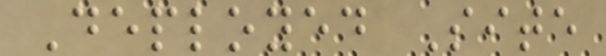Deployed Site
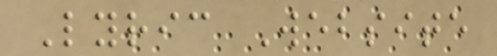Lyric Website
